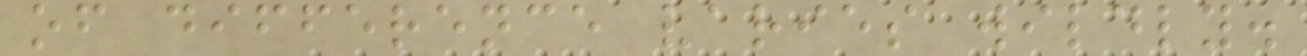of difference varies wildly.
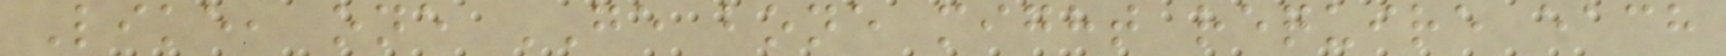Like, one GE bone might require each
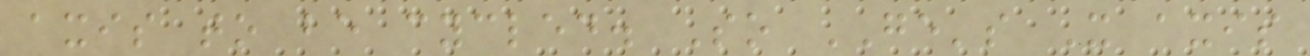axis to be cycled. So GE's X axis
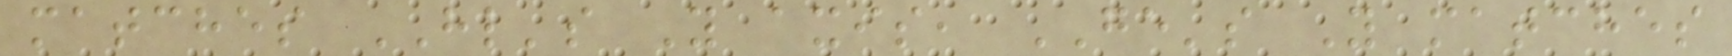matches HL's Y axis, GE's Y matches
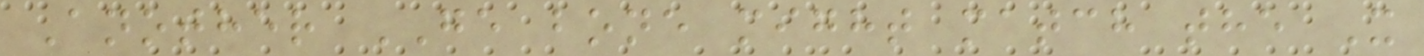Another GE bone might match the X
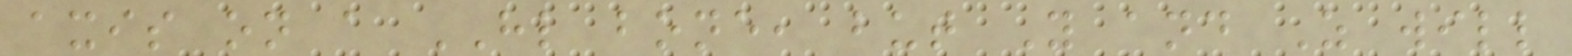axis on a HL bone, but Y and Z will
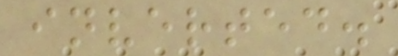inverted.
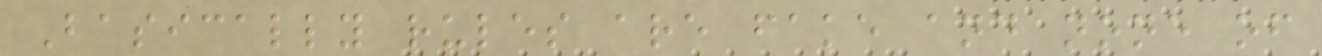Basically rules are fake and none of
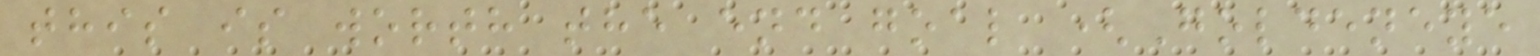this is worth the end goal (Goldeneye
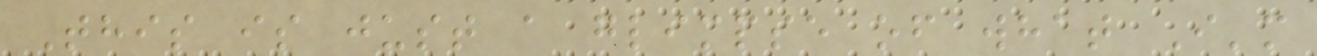This is just a glimpse of what I'm
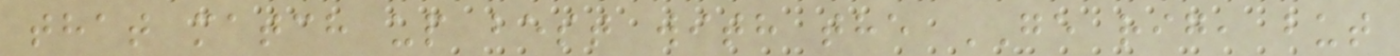that match up best with the GE rig, but
